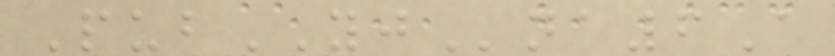PubYJna6A
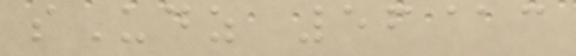sUdz 56@c
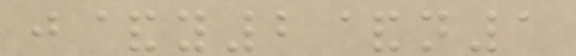j&y2&n1
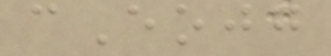cEojg
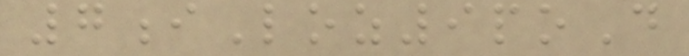7iLoz9poD
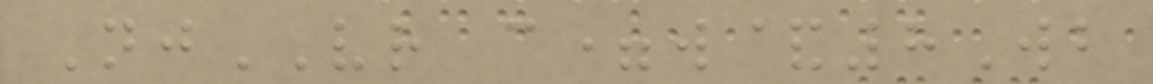NjVR c=w&8Wb
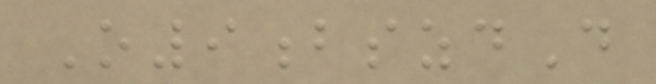O9bszdD
